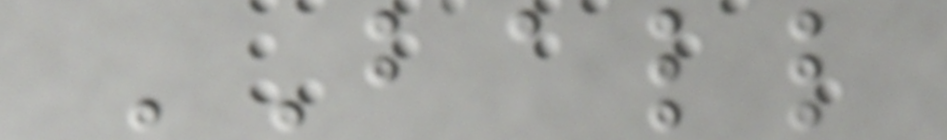BALL
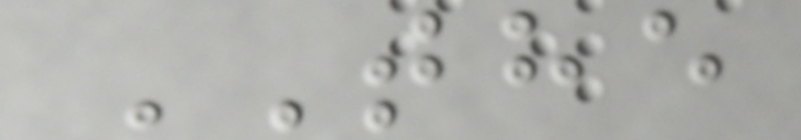THE
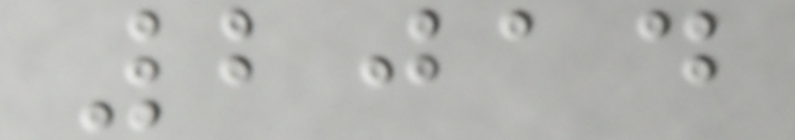2014
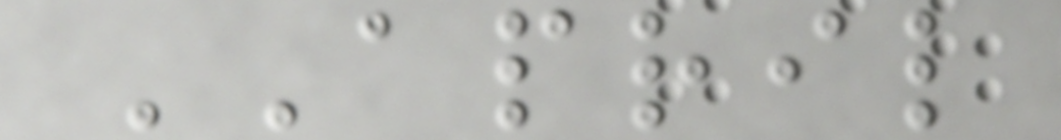APRIL
